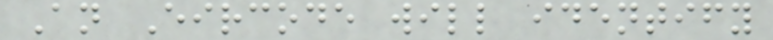An Eircode will identify
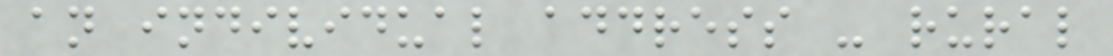an individual address - rural
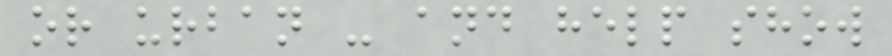or urban - and help show
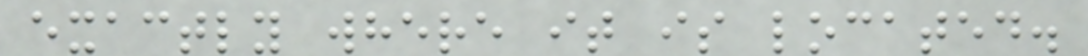exactly where it is located.
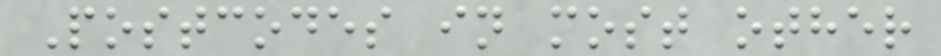Postcodes in most other
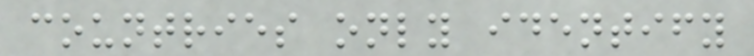countries only identify
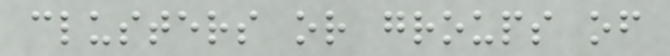clusters or groups of
